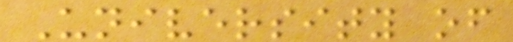University of
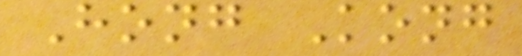Hong Kong
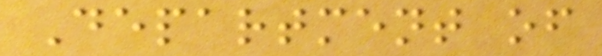Department of
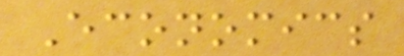Economics
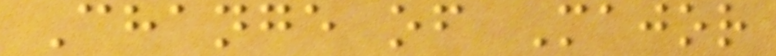Change of Major
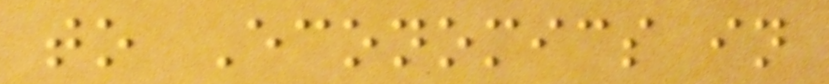to Economics in
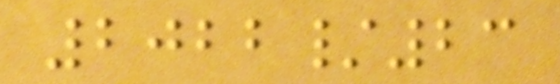2022/23
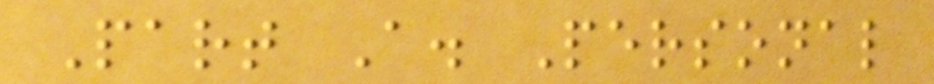Part A. Personal
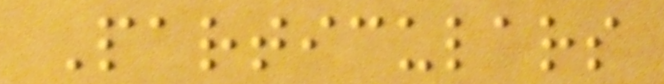Particulars
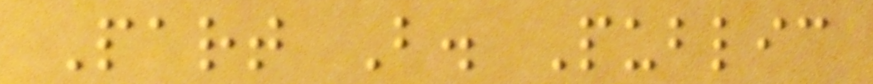Part B. Public
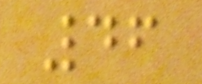46
